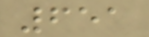651
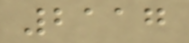2117
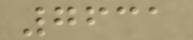7631
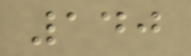140
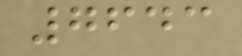7643
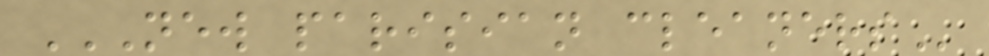NEW PARISIAN CLEANERS
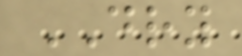DRY
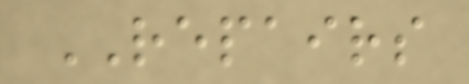REPAIRS
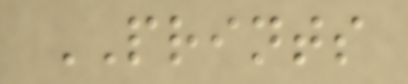PRINTS
